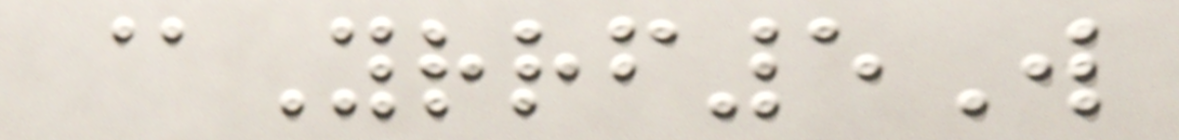@Yrrf5W
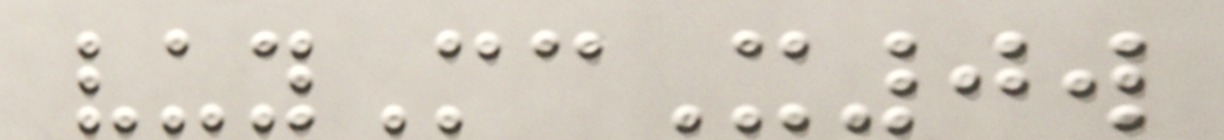vuyMcX0w
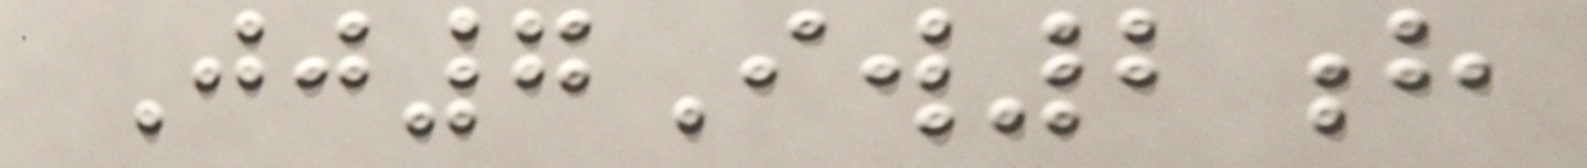Jj7Iw2h
